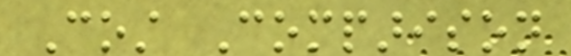Cost Comparison
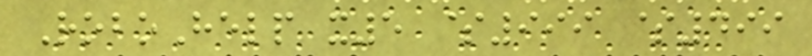RoboHelp x5 $999 $499
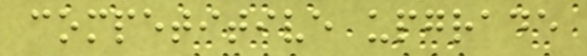competitive upgrade
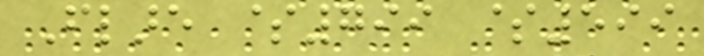Flare $799 $599
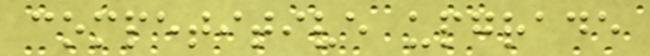competitive upgrade
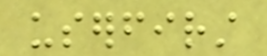userfirst
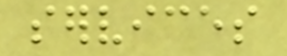services
